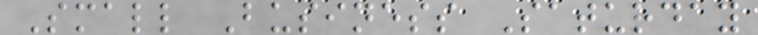Small Business Saturday
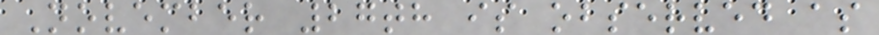November 27th is observed as
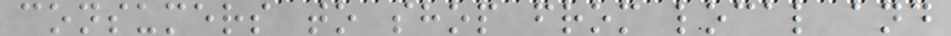consumers to shop from local and
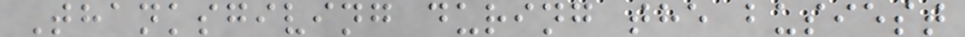Thanksgiving during the busiest
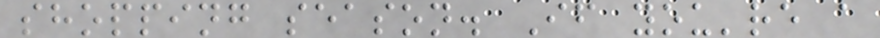shopping season. If you're a
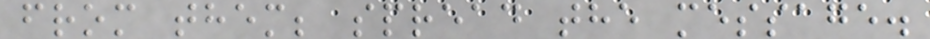from them; spread the message.
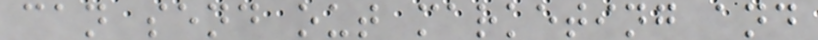can send out marketing and
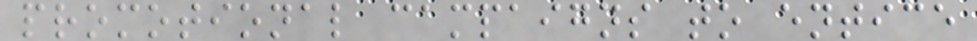promotional campaigns to entice
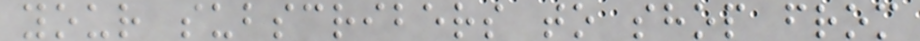your subscribers to shop from
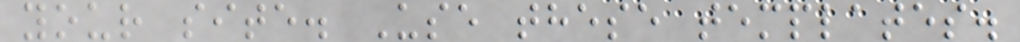your site. Use these templates.
